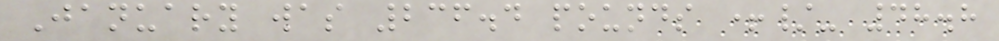January was 236.4 pounds +/- 48.8
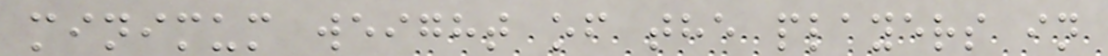minimum weight of the players in
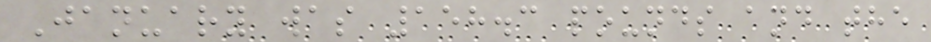January was 158.3 pounds and the
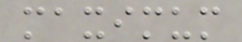maximum
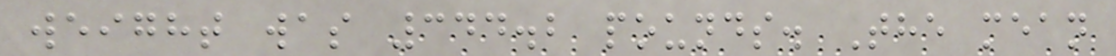weight was 344.2 pounds. The mean
